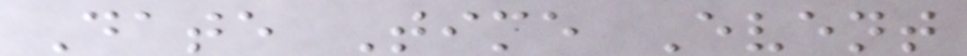Date Time Event
